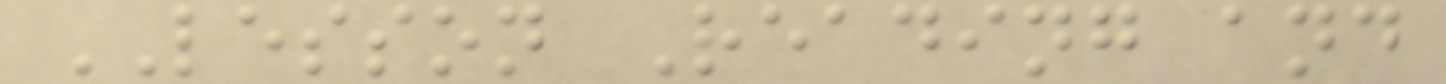LESSON Reading and
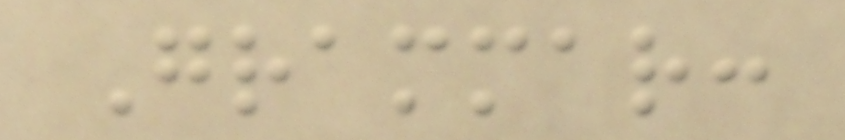Grammar:
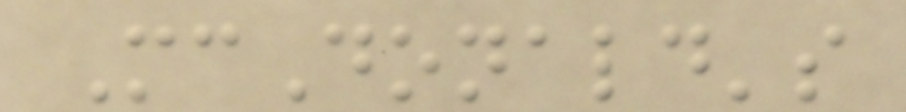McDonald's
